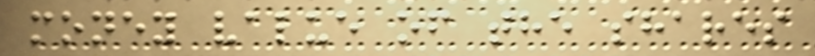money value of the shares
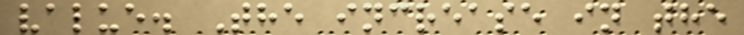value. The increase in the
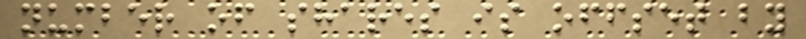number of shares is offset by
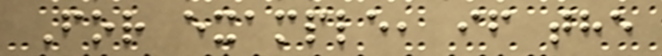For example, if the
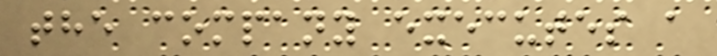the company executes a
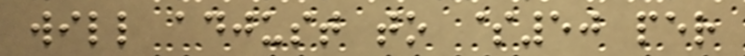will adjust to $50 per
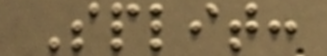Split:
